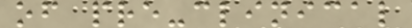of pre-clinical
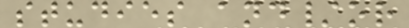studies and/or
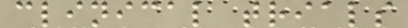clinical trials
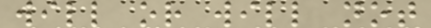will or will not
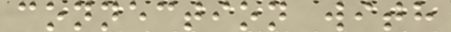connection with
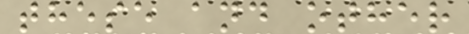these and other
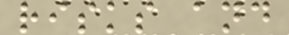risks and
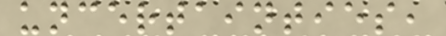uncertainties,
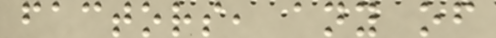factors, any of
